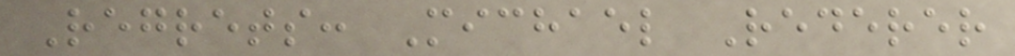Regrets: Michael Rederer
